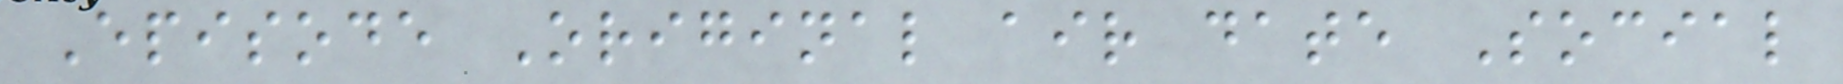Episode Original air date Social
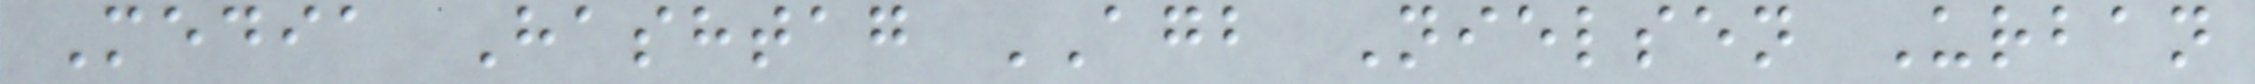Media Hashtag AGB Nielsen Urban
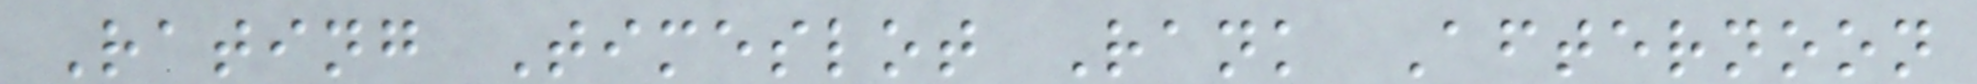Rating Timeslot Rank Afternoon
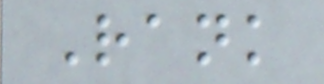Rank
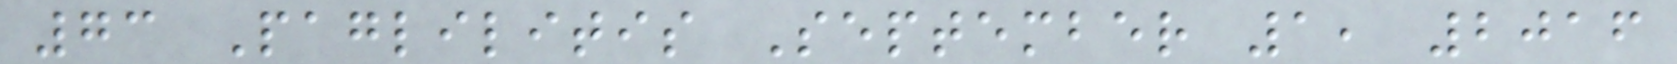73 Paglilitis September 1, 2016
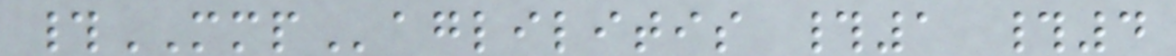#MMPaglilitis #1 #4
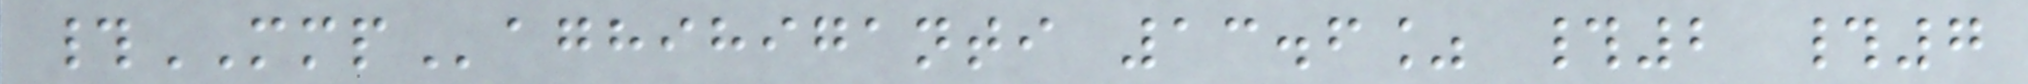#MMPaghihiganti 13.6% #2 #7
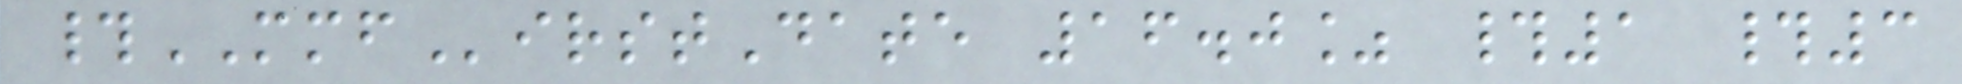#MMFirstDate 16.0% #1 #3
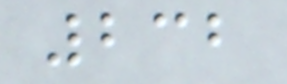232
